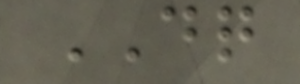DQ
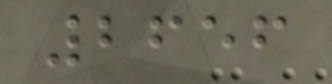2656
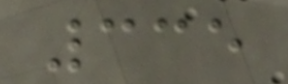335
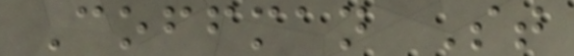Coffman St
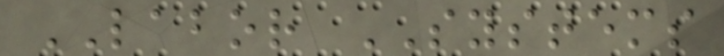LABOR SYSTEMS
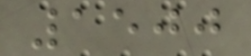1500
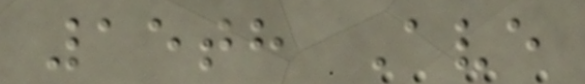15th Ave
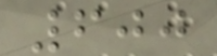600
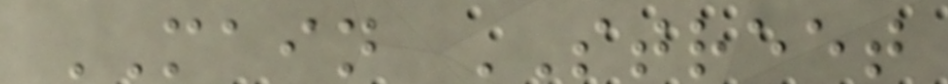MAIN STREET
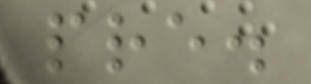pre.
